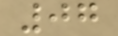07
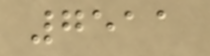7511
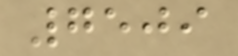7509
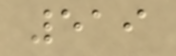519
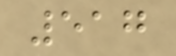517
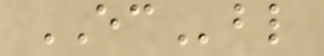ECbl
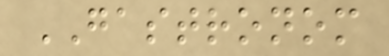GASTRONOM
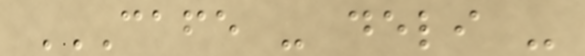CAFE - DELI -
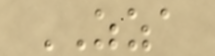ZZA
